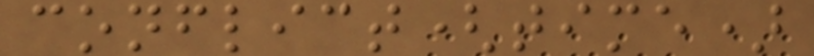conflict(time)
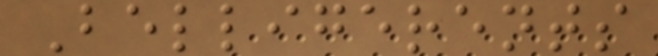Belligerents
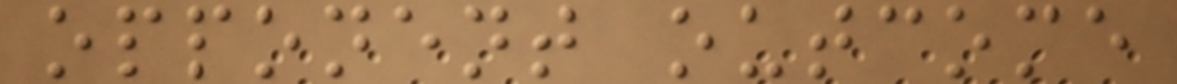opponent outcome
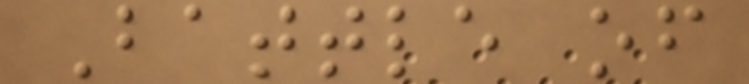Battle of
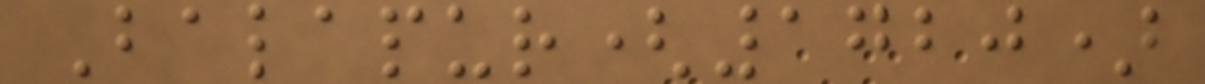Balapur(1720)
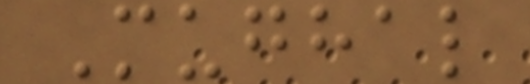Mughal
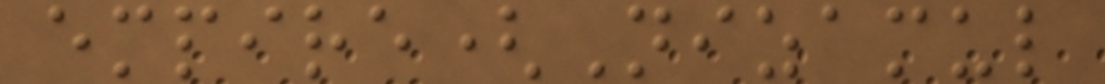empire(Nizamul
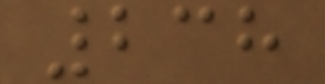238
